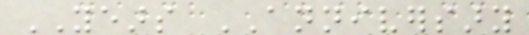YEARS ANNIVERSARY
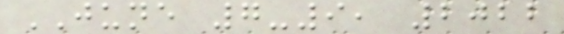JUNE 7-9, 2022
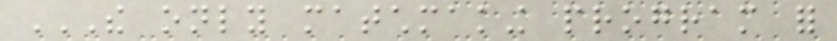THE ONLY MATCHMAKING PROGRAM FOR
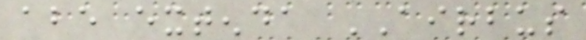abe extenda AIRBUS
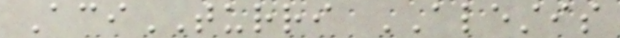AciTURRI ALESTIS
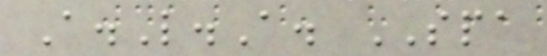A.L.A. SPA
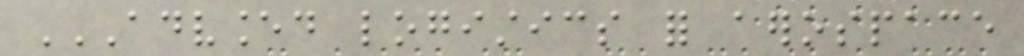ADVANCED LOGISTICS FOR AEROSPACE
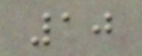10
